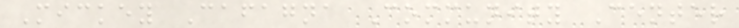Mickey Cafagna Community Center
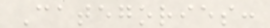Categories:
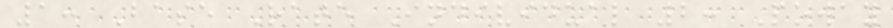1: Base Rate Individual 2: Poway
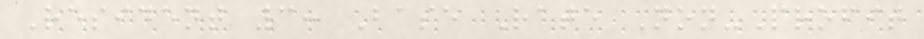Resident 3: Base Rate Non-Profit
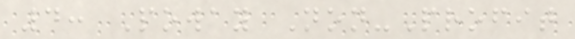4: Poway Non-Profit
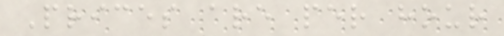Prices are per hour
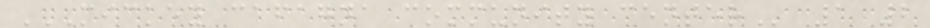MICKEY CAFAGNA COMMUNITY CENTER 1 2
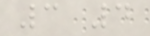3 4
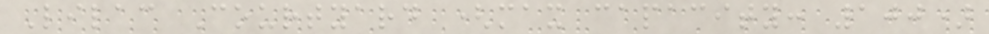Lilac Courtyard (max capacity: 100)
